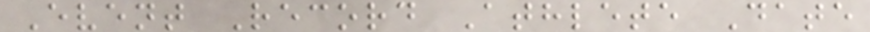Event Record Athlete Date
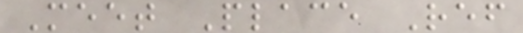Meet Place Ref
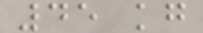45 kg
